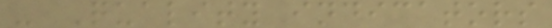- Quality indicators
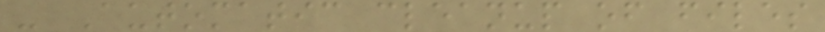- Automatic cleanup of files
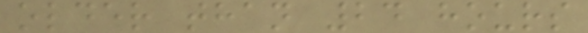older than 24 hours
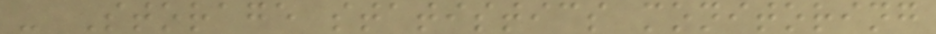- Storage statistics monitoring
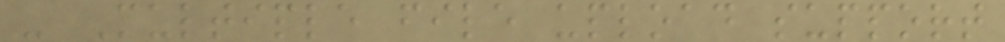- Multiple file upload support
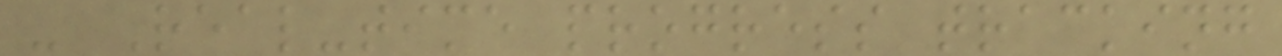- Real-time progress tracking
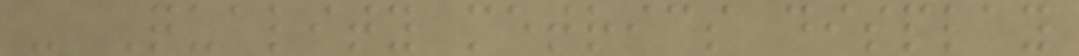- Quality metrics display
